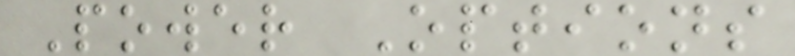Power Options
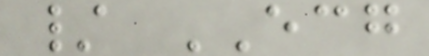/ ECG
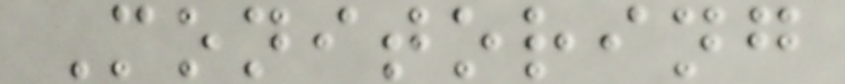Monitoring
